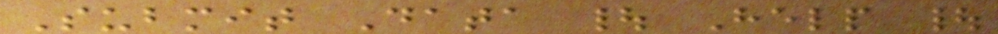Submit Data | Help |
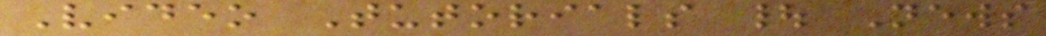Video Tutorials | News
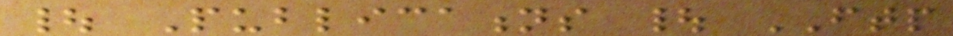| Publications | FTP
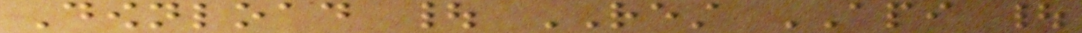Download | REST API |
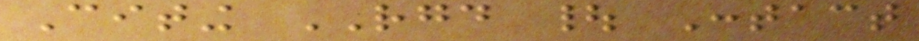Citing RGD | Contact
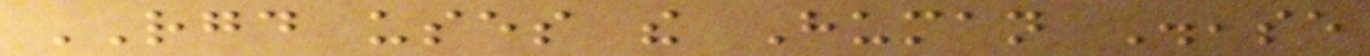RGD uses the Human Disease
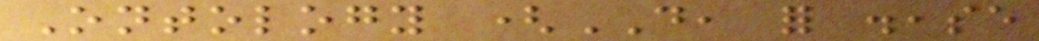Ontology (DO, for disease
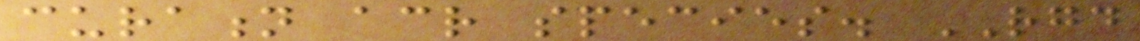curation across species. RGD
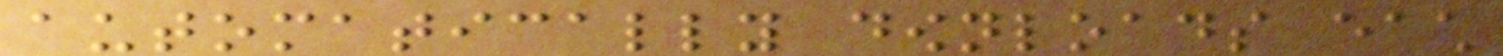automatically downloads each
